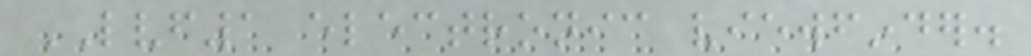LVF1 electronic viewfinder.
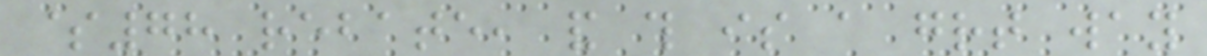$78 rebate, and this is a great way
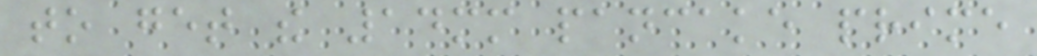to get the 14mm pancake prime
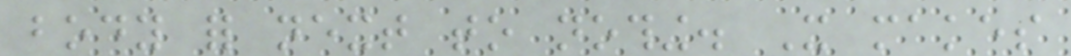body for next to nothing. It makes
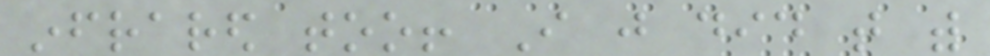infrared too! I just did that with
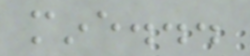mine...
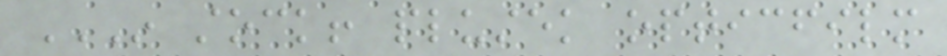IN STOCK! PLUSTEK OPTICFILM
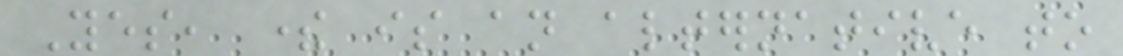Yes, there is an alternative to
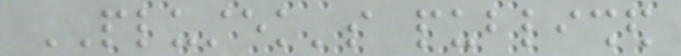PLUSTEK's published
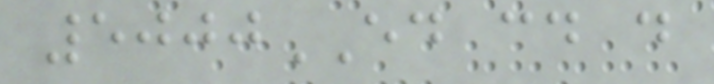5000ED could do
